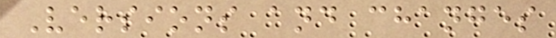Versions and changes
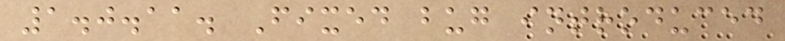1.0.11. Fixed bug introduced
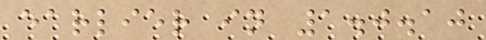earlier in 1.0.10
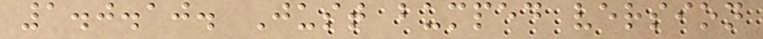1.0.10. Just bumped version
